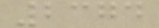2374
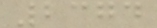2374
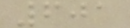601
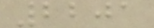2201
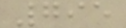795
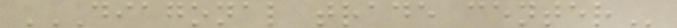DIAGONAL TRADE CENTER
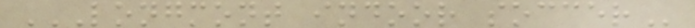LONGMONT INDOOR SOCCER
